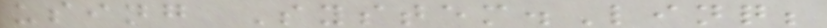using System.Linq;
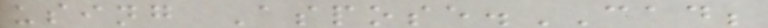using Aspose.CAD;
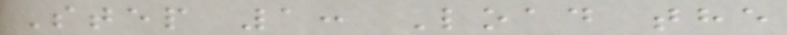Step 1: Load the
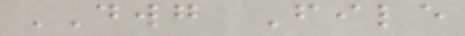DWG File
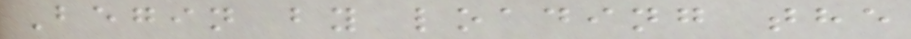Begin by loading the
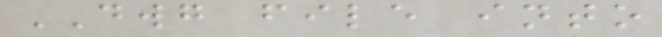DWG file into
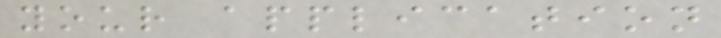your application
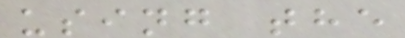using the
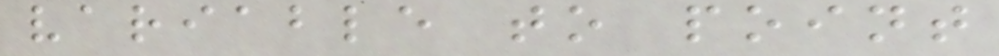variable to point
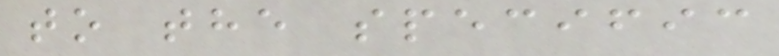to the specific
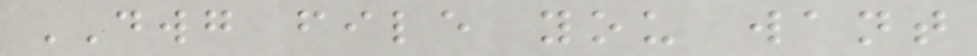DWG file you want
